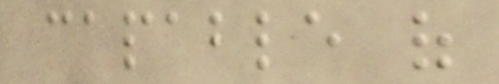capable of
